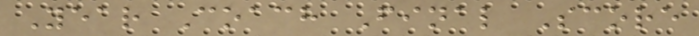Year Coach Final Score
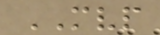MVP
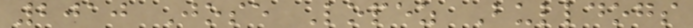2010 Jose Lopez Bulldogs
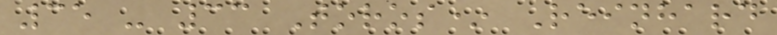35 - 33 Toros* Reinhard
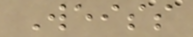Weiss
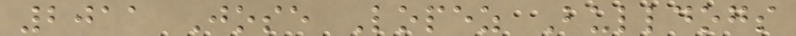2011 Jose Lopez Bulldogs
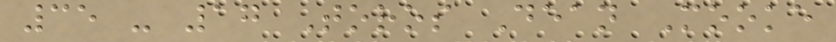35 - 17 Toros Dean Mooke
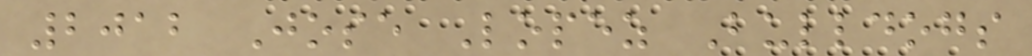2012 Jose Lopez Bulldogs
